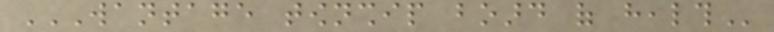WANTAGE TOWNSHIP BOARD OF HEALTH
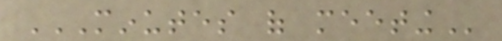MINUTES OF MEETING
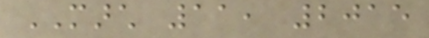MARCH 11, 2015
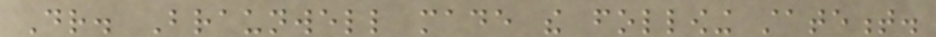Dr. Braunwell made the following statement.
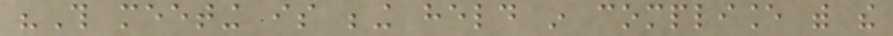"This meeting is being held in compliance with the
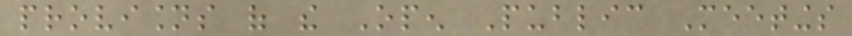provisions of the Open Public Meetings
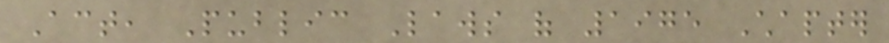Act, Public Laws of 1975 Chapter
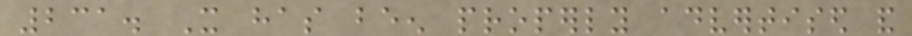231. It has been properly advertised and
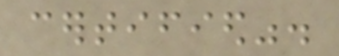certified".
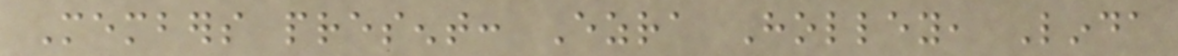Members present: Ezra Holley, Linda
